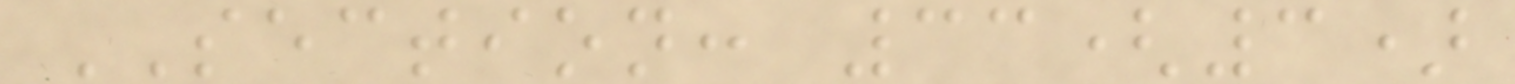SECTION: 33(3)
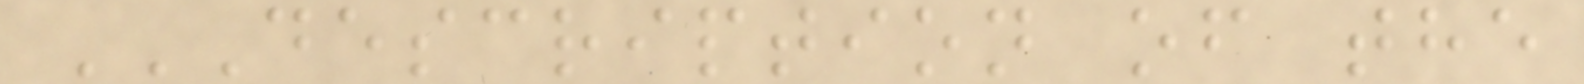DESCRIPTION OF THE
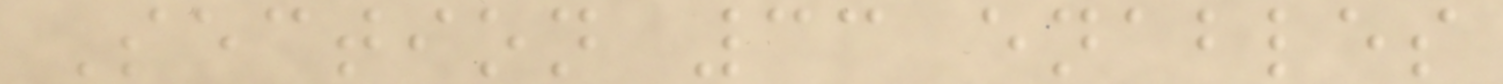Section 33 enables
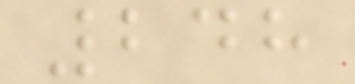248
